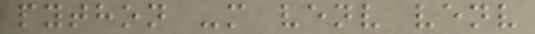python -m venv venv
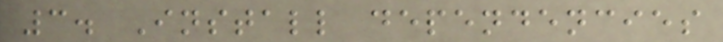3. Install dependencies
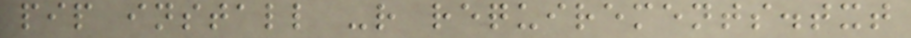pip install -r requirements.txt
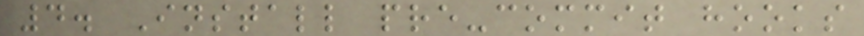4. Install pre-commit hooks
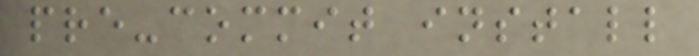pre-commit install
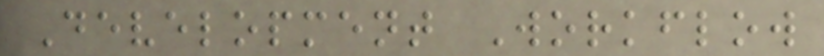Development Workflow
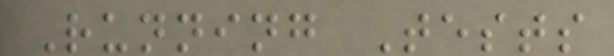Running Tests
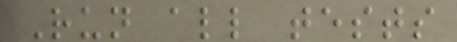Run all tests
